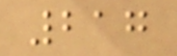217
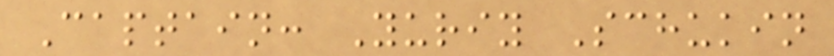Captain: Yuriy Schukin
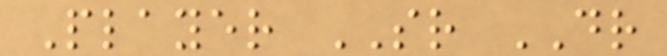Player SR DR
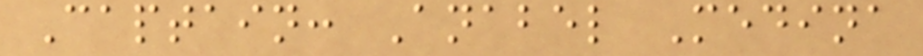Captain: Anabel Medina
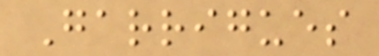Garrigues
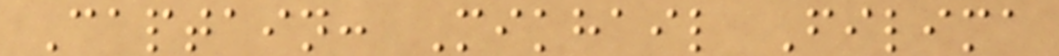Captain: Mikhail Filima
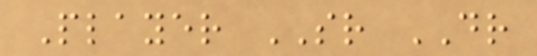Player SR DR
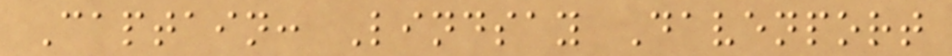Captain: Lindsay Davenport
